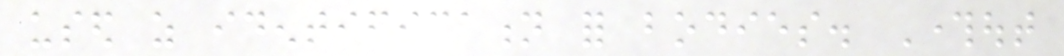used as identification for bodies. Throughout
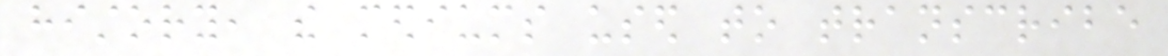history, the mediums used to transcribe
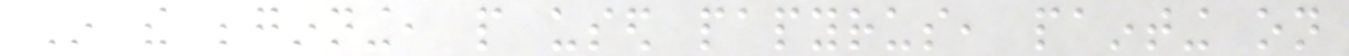In the beginning, people used papyrus, painting on
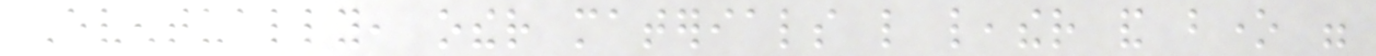Eventually, other materials like leather and bone were
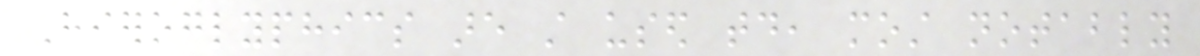Hieroglyphics are still used today, most notably
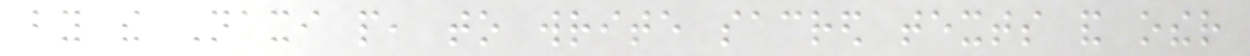by the Naxi people, to write sacred texts and other
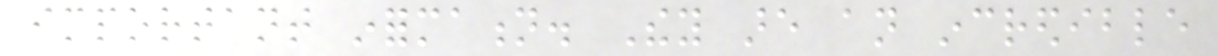important information. They are an incredible
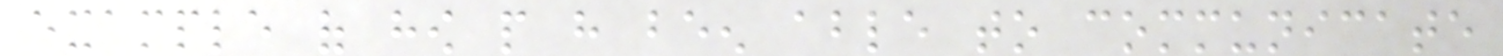example of how people have been able to communicate
